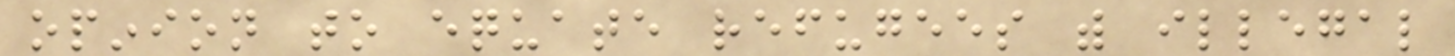opinion to equate refugees with illegal
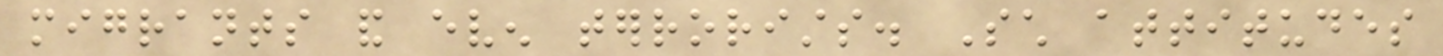migrants and even terrorists. Such attitudes
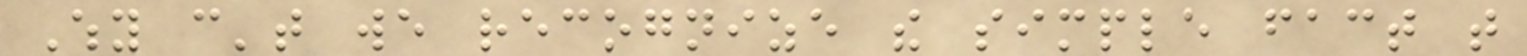Why can't we recognize the simple fact that
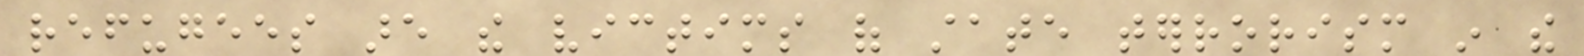refugees are the victims of state terrorism in the
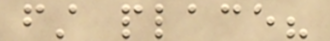first place?
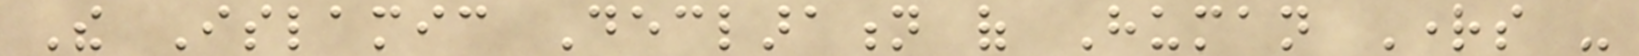The Islamic Declaration of Human Rights -
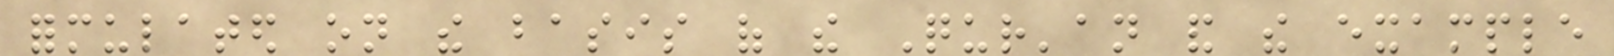formulated on the basis of the Qur'an and the example
